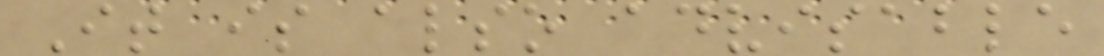It is also advisable
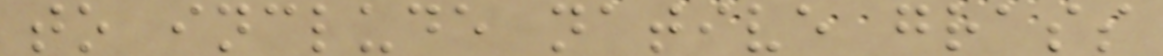to include native grass
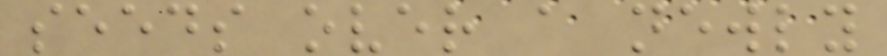seeds over a newly
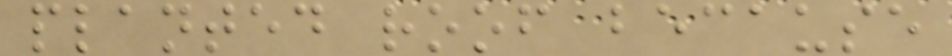planted roof because
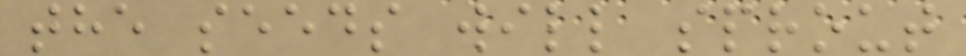the seeds will sprout
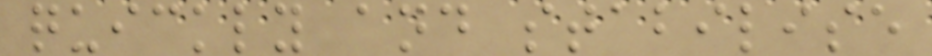quickly and stabilise
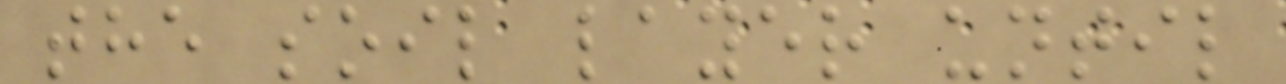the soil layer until
